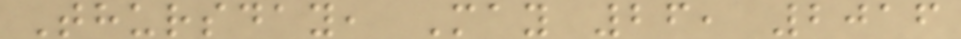Thursday, May 26, 2016
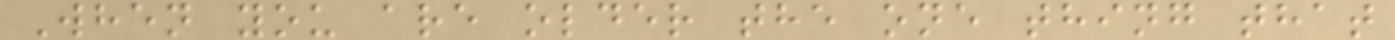When you are older the one thing that
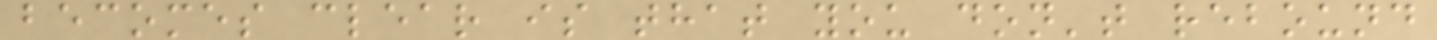becomes clear is that you don't rebound
